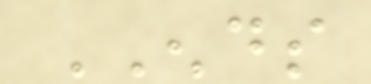ENDS
